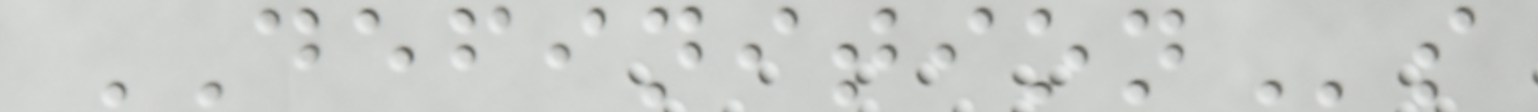DEFINITIONs
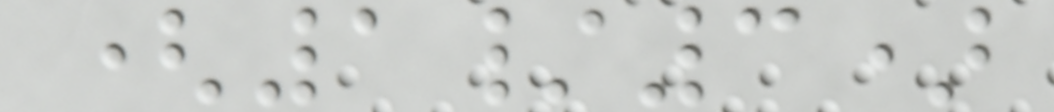(1/3)
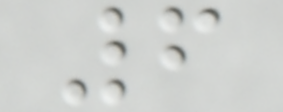6
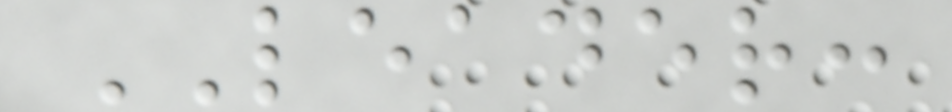LEADER:
